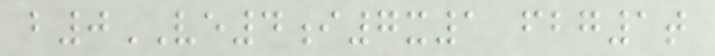b0VE4i7x1 fbg1t
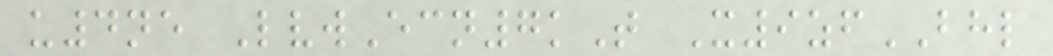u4ne LvwEcn7kT X9zfBHL
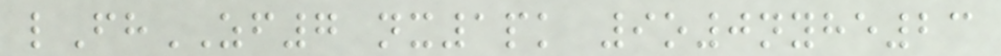lFhZF7 nx1pk 9o0nyhe23
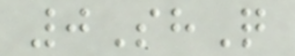0ShQ
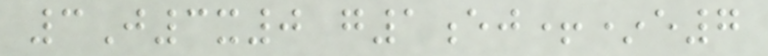3J3x0 g1ej+*e7
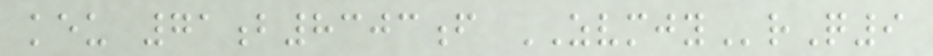keu 71b8303f ZVMJYrQ9
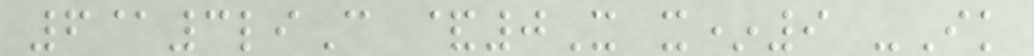6@3liC &0X x*9 -Ik
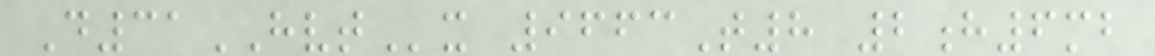D31HVTx 9663T8 2h6mb
